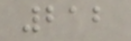212
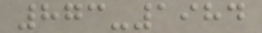873-1984
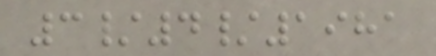3/4/1981
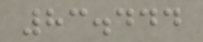83.444
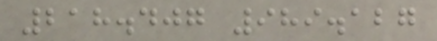218.407 989.127
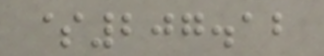$207.12
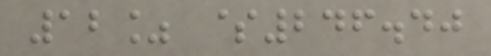12% $246.40
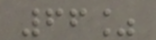66%
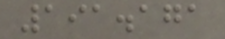191.171
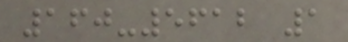160-5612 1
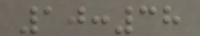10:38
